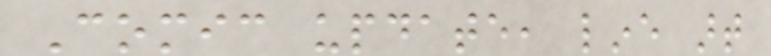Comic update, line art
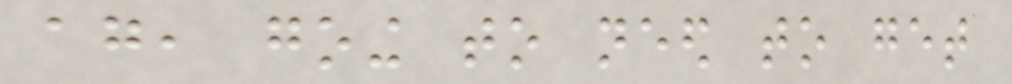again, going to need to get
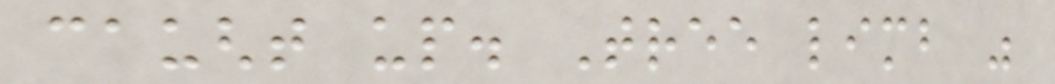caught up. Tree limb was
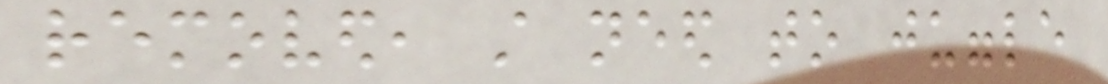removed, still need to juggle
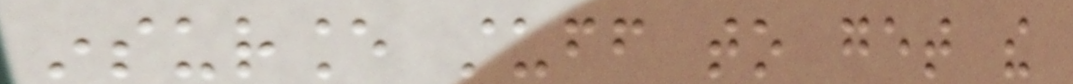insurance stuff to get the
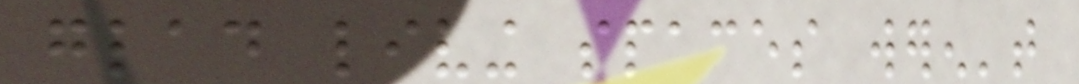glad living spaces weren't
